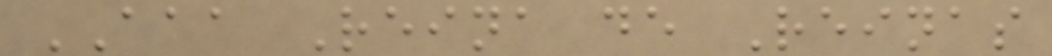AAA Reina de Reinas
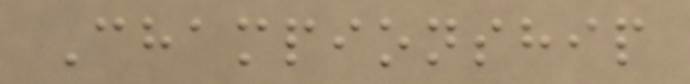Championship
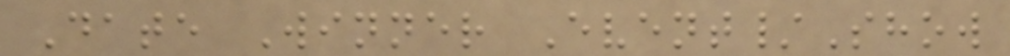Date Winner Event/Show
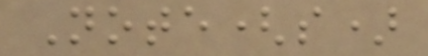Note(s)
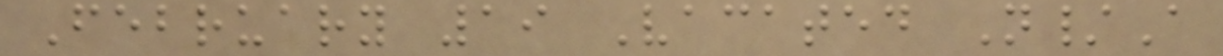February 19 Vacated N/A
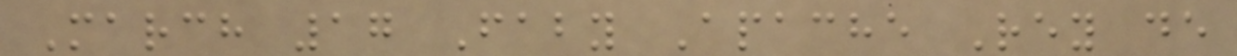March 17 Faby Apache Rey de
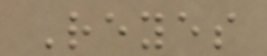Reyes
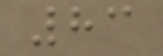83
